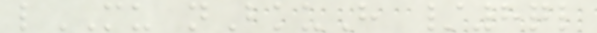lMU nBkuH /8ql
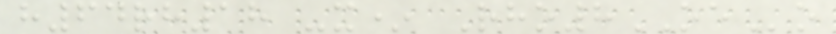h64rh18 -x* Rho8OEo
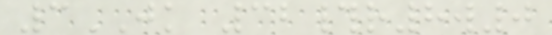3JK 32#r8w0
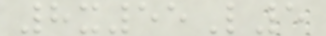8x55L5
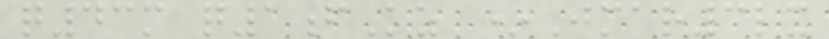q43m q1fKz *Jmar3lx
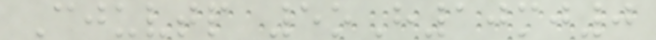Cjuvtp 5oH10mj0
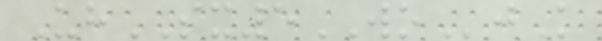UhSX5WOjK
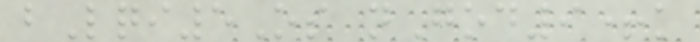bLqi5Os nGod9+k
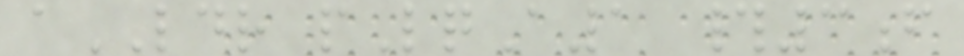aLDR pLqA1 #3f
